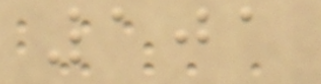101
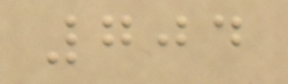704
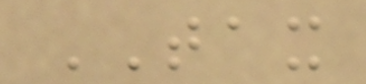TAX
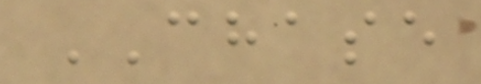CHASE
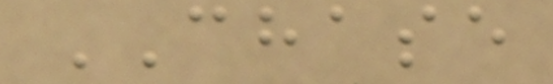CHASE
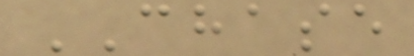CHASE
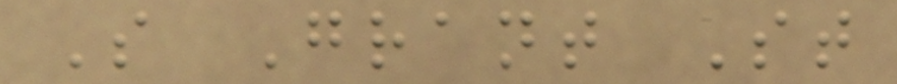S Grant St
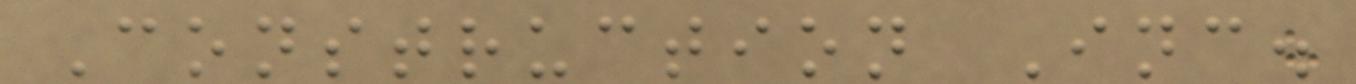Construction Inc.
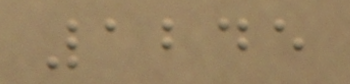1245
